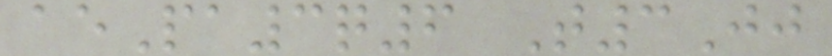aePa3q6 T3Jj
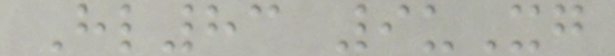Hl83 9uXg
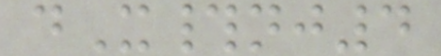dX#nj4
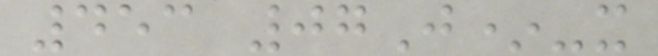453 07J*-x
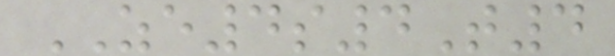ZE4s4T4
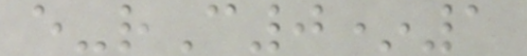e-rC0*1
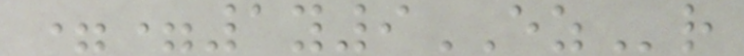==1y9EZr
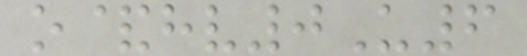o&hv0U6
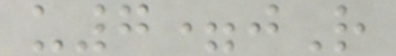u7=jR
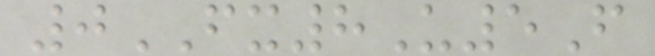0FX8U5F
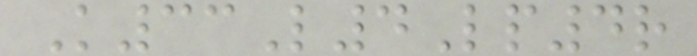K33L4Lp4r
